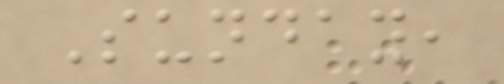Sunday,
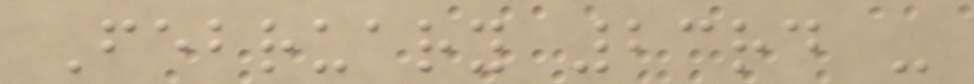February 23rd -
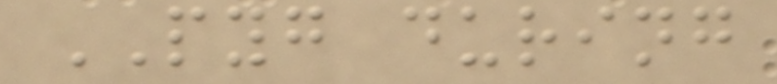PYG during
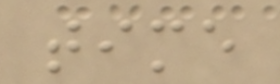time
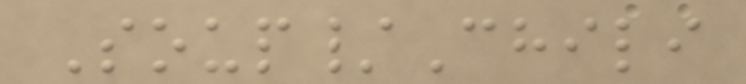Soup/Chili
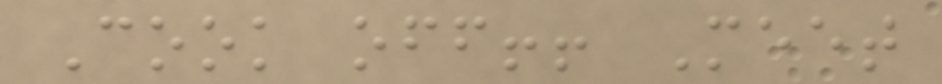Cook off!! Meet
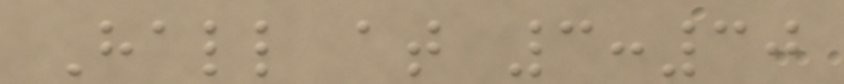Hall at 3:30
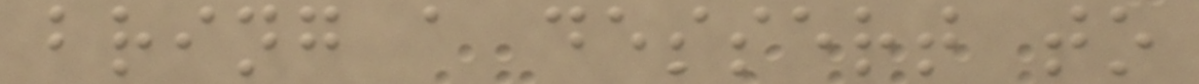bring a dessert to
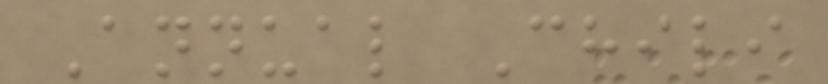Annual Chili
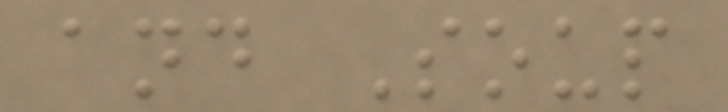and Soup
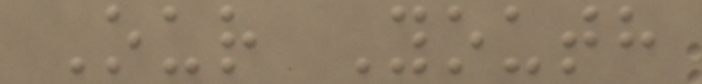Our Youth
